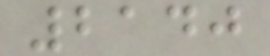2140
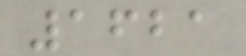1621
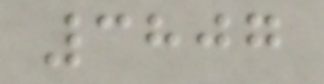3807
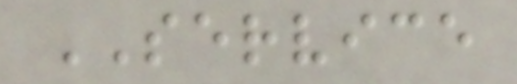SERVICE
